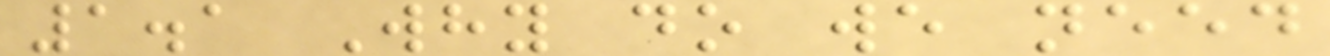1.1 Why do we need
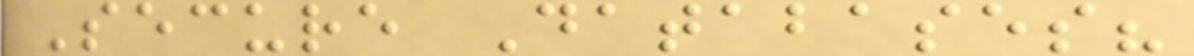Secure Databases?
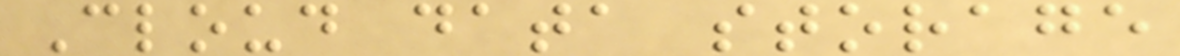Cloud data storage
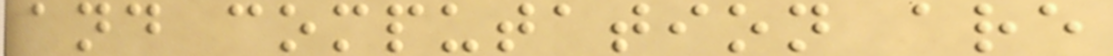and computation are
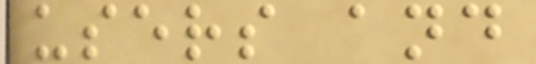users and
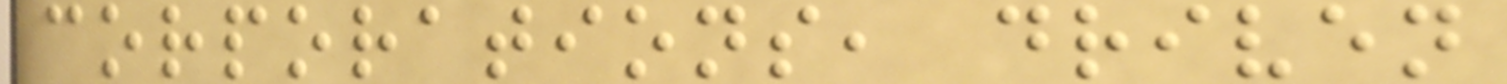corporations, driven
